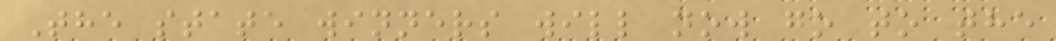The state winners will now go to the
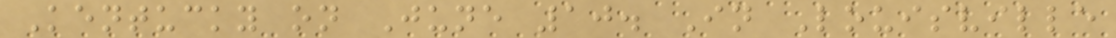Kentucky on June 10. In Louisville
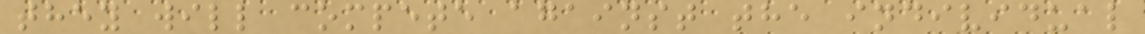they will compete against the individual
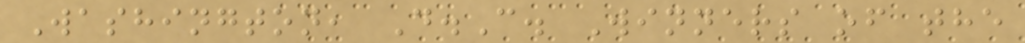Washington, D.C. Winners of the
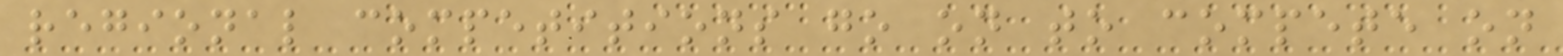regional competitions go on to compete on
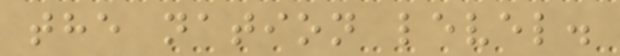the nation level.
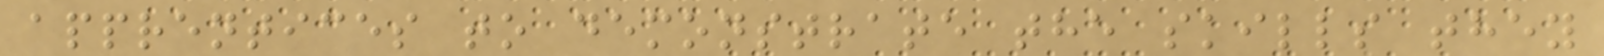apprentices to demonstrate the skills they
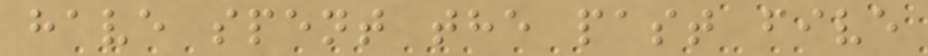have spent the past five
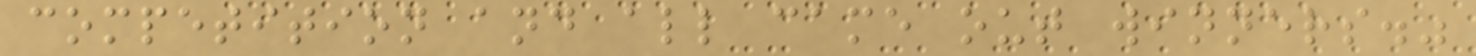competition and all came out winners."
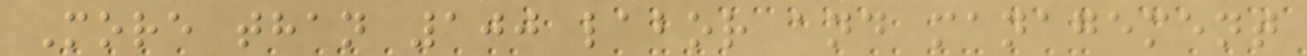More than 100 labor and management
